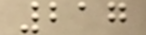217
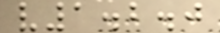v1.2.0
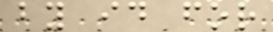by id for
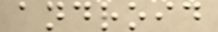android
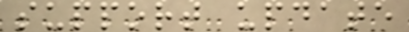support update
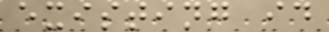existing id
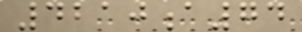4210a74
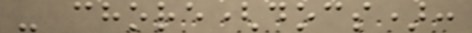- chore(docs):
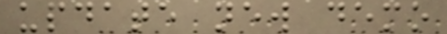update new demo
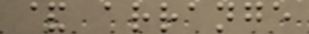& arrange
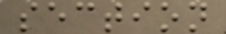section
